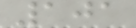101
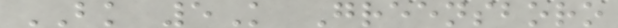BK 5K Greensboro
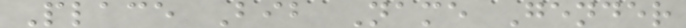Place Bib Name Gender
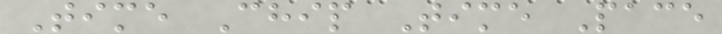Time Chip Time Pace
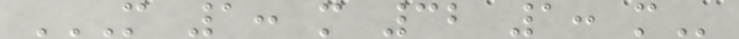M 1: M 32 1: M
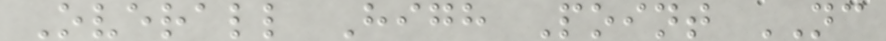Overall High Point NC
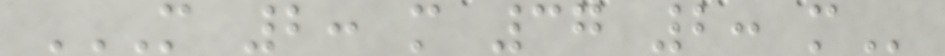M 2: M 37 2: M
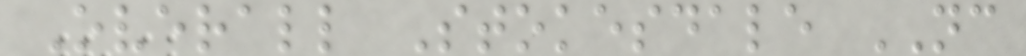Overall Stokesdale NC
